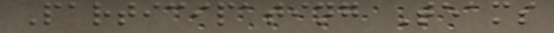Participating Teams
